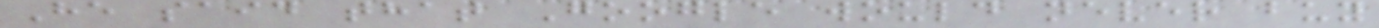He said that Google would never buy
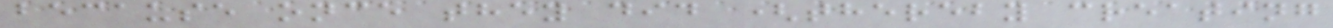because once they did (thereby creating
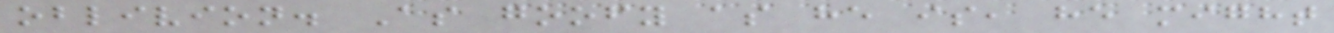oblivion. As goofy as he is, he might
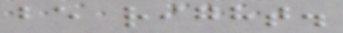be right.
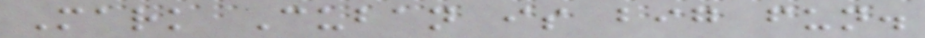Mark Cuban is big fun.
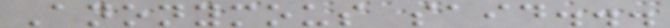Anonymous said...
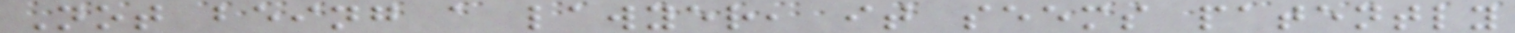Not being a lawyer, it seems patently
